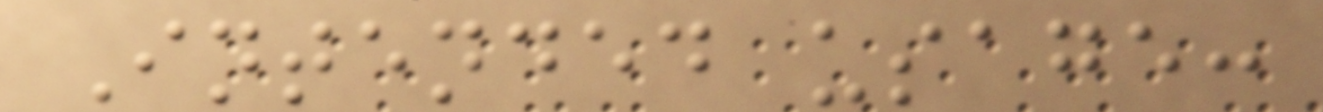Intended usage:
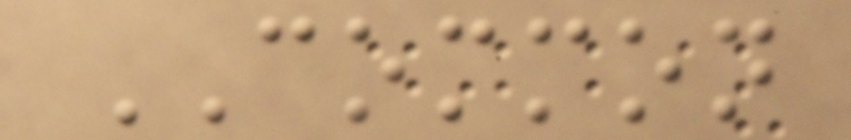COMMON
